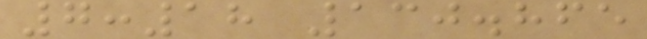7:18 130.865
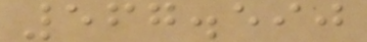567.590
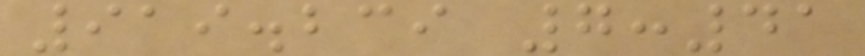919.239 7:41
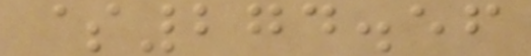$274.56
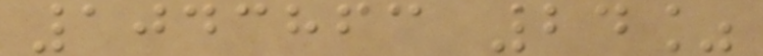1043863 24%
